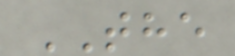THE
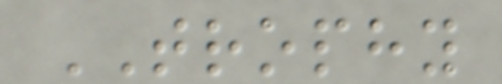TROPHY
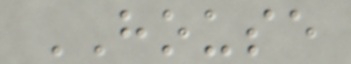HOUSE
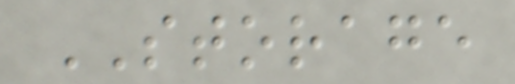STORAGE
